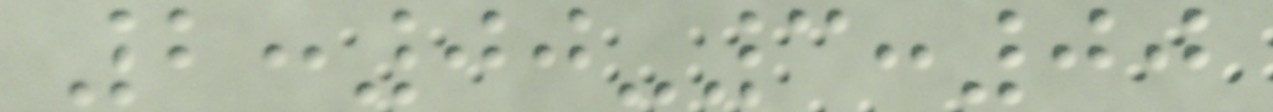2:00-3:00
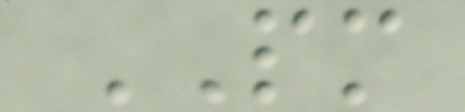PM
